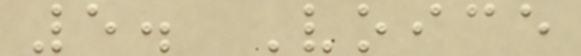5. Voice
